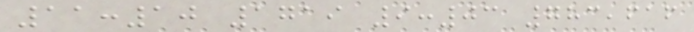11:10 1719 9:03 783,616
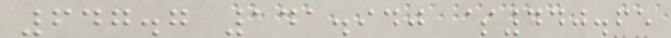647.7 141.940 $440.65
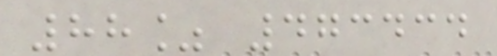88% 473434
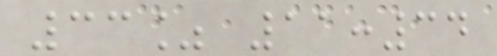33% 11:34
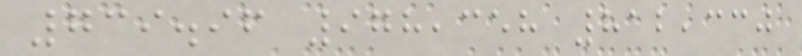739.96 978,358 812,330
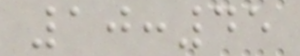10:45
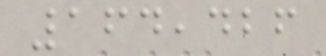164,426
